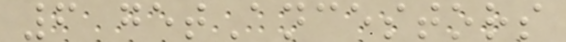6 getAncestors
